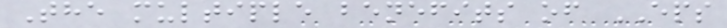The multiple benefits of EPS
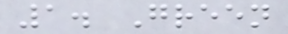1. Green
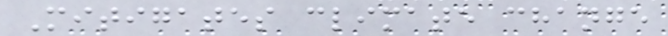Mitigates climate change
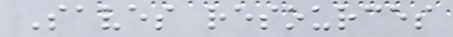Saves resources
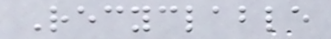Recyclable
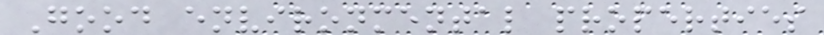Good environmental properties
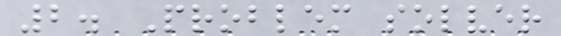2. Problem solver
